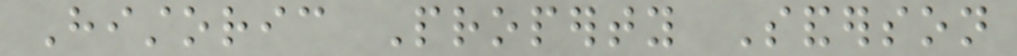Historic Property Sanderson
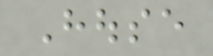House
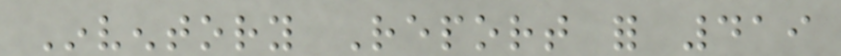Inventory Report for 419
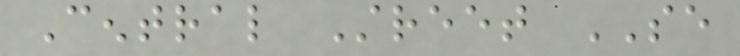Central Street SE
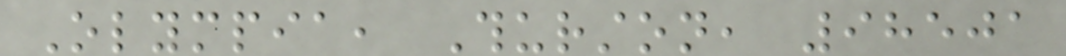Olympia, Thurston, 98501
